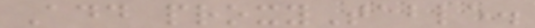Add proxyTable.
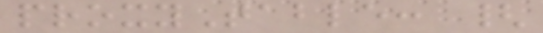proxyTable: {
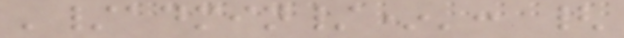'/admin/*': {
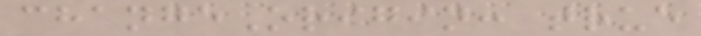changeOrigin: true
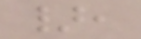},
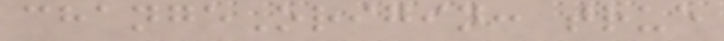changeOrigin: true
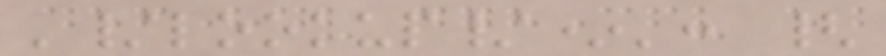'/lookup/*': {
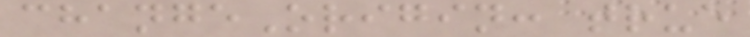changeOrigin: true
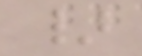}
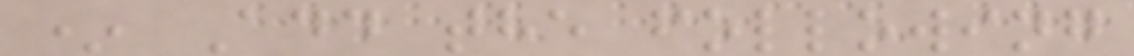* Add the following
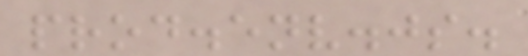prod.env.js.
